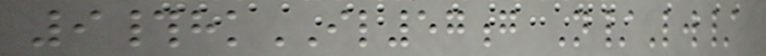9#hkIL57g N/Lw/
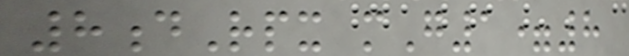8dRpx mG1=8
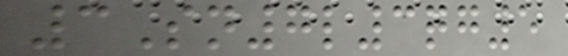3Sn7l3qg5
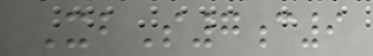XbS7c9
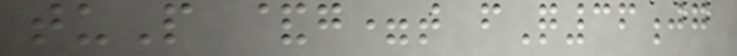tuP &g=t fQ36jg
